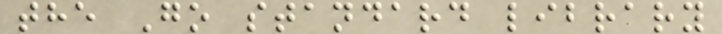the Go standard library
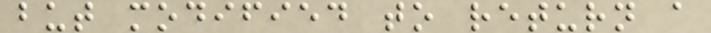but modified to return a
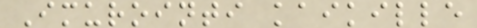Imurointi kaikille
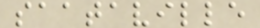saataville
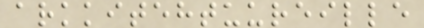arkkitehtuureille
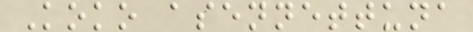Koko asennettuna
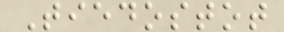Tiedostot
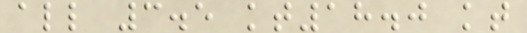all 3.5 kt18.0 kt
